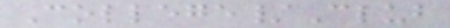College/Club
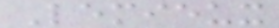Lemieux
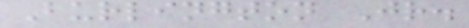Burlington Jr.
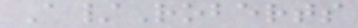A/Roberts
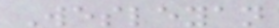Wesleyan
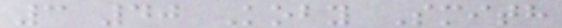3 40 Koby Smith
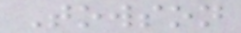Towson
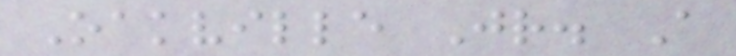Oakville Jr. A
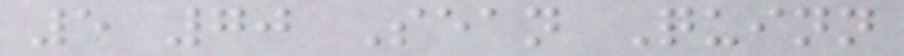5 70 Sean Quinn
